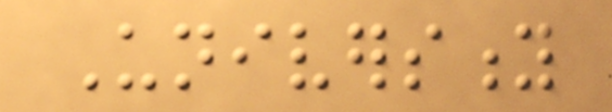University
